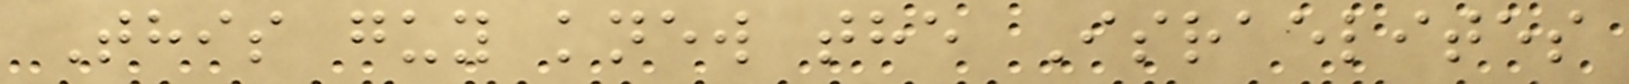This guy knew the Israelites
